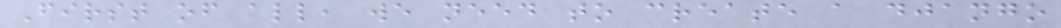First of all, we need to create a django
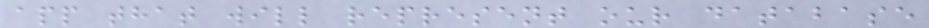app that will represent our database
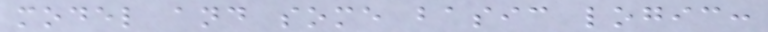model and some basic logic:
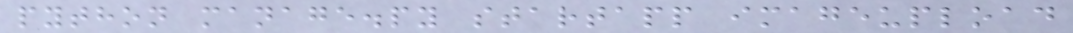python manage.py startapp imageupload
